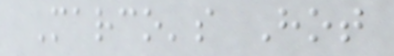Marco's Hot
